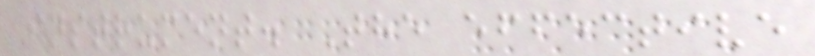instrument. The effective
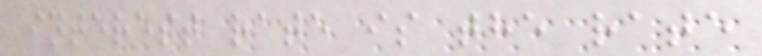interest rate is the rate
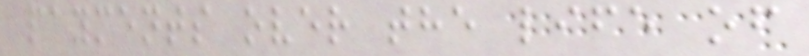payments over the life of
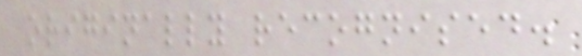originally recognised.
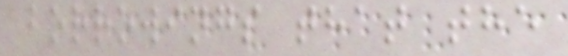borrowings that the
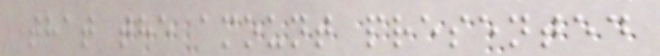that the amount presented
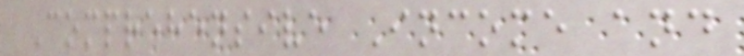Comprehensive Income and
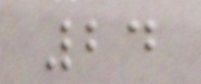24
